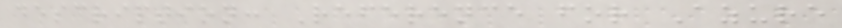description: Reference for Azure
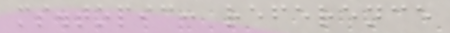ms.topic: reference
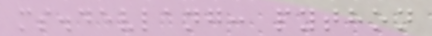ms.devlang: python
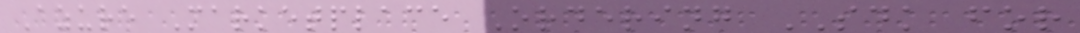Azure Marketplace Ordering SDK for
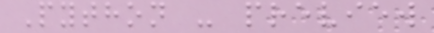Python - preview
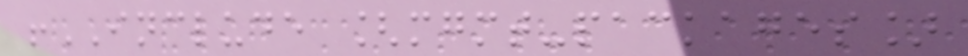!INCLUDE [mgmt-packages]
